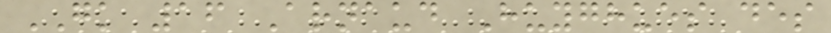GK 16 Arnaud Huyghues des
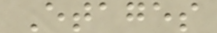Etages
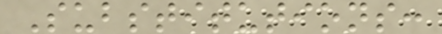Substitutions:
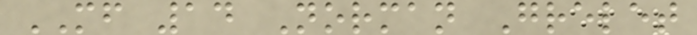MF 14 Norman Grelet
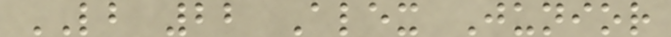LB 22 Alex Junior
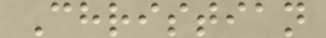Christian
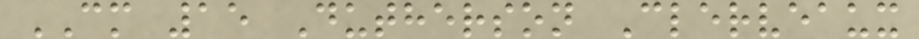CM 15 Dutherson Clerveaux
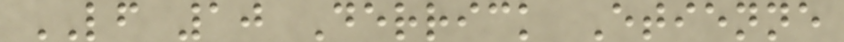LF 10 Derrick Etienne
